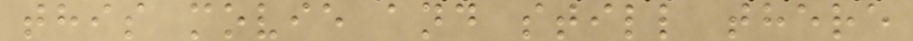this movie and still there
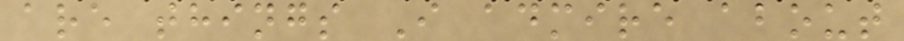are things I admire about
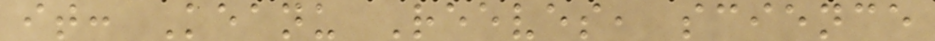it: Keanu Reeves, science
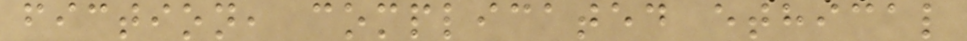fiction, complicated ethical
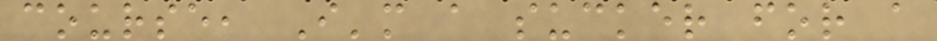course, I'm a sucker for a
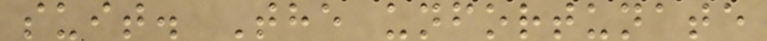suit. The unfortunate
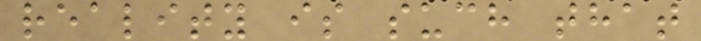reality is such that
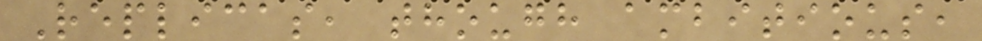Replicas, though ambitious,
